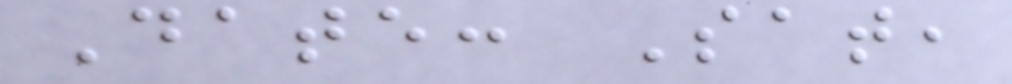Date: Sat,
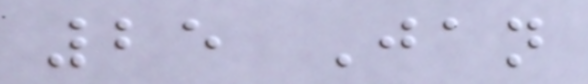25 Jan
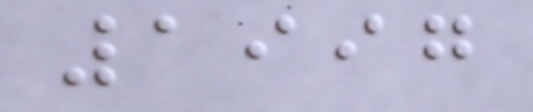1997
